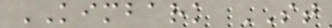KIMBARK ST
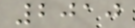2010
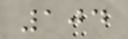104
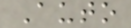Auto
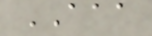AAA
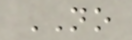NO
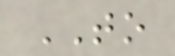TO
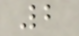2
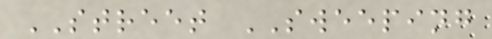STREET SWEEPING
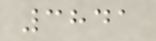3841
